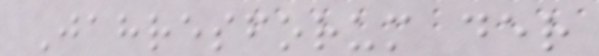Jahresforum der
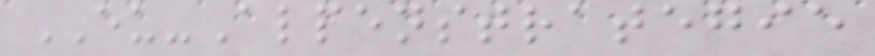EU-Alpenstrategie
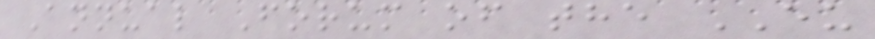Annual Forum of the EU
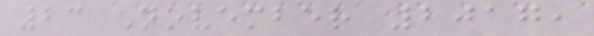23 November 2017,
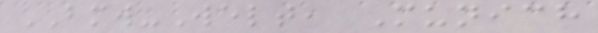BMW-Welt, Munich
